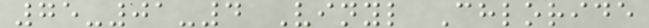75-01-4 Vinyl Chloride
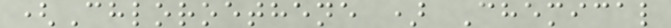(Chloroethene ) Chemical
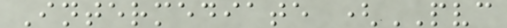Intermediate (PVC
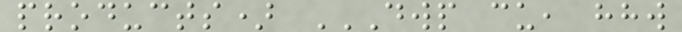products) DWP CU, HHW
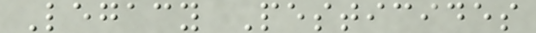Legacy Pesticides
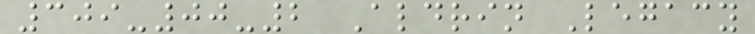309-00-2 Aldrin Legacy
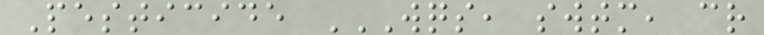Pesticide WQS, SWTM, CR
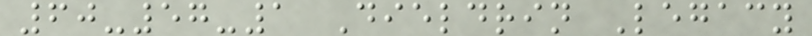60-57-1 Dieldrin Legacy
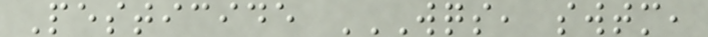Pesticide WQS, SWTM,
